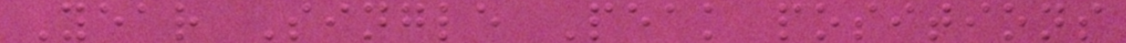Year Single Peak positions
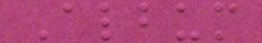Album
